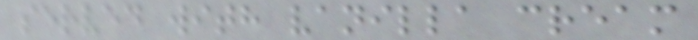served with vanilla cream
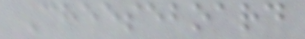Cheeseboard
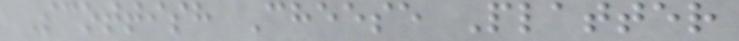Scottish Cheese Platter
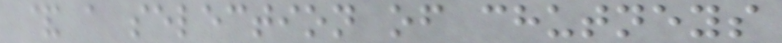& a selection of chutneys
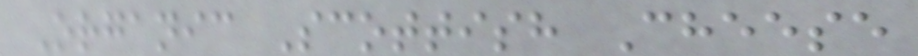Organic Scottish Cheese
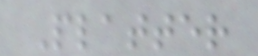Platter
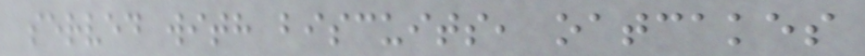served with biscuits, oatcakes
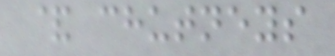& chutneys
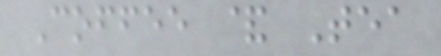Coffee & Tea
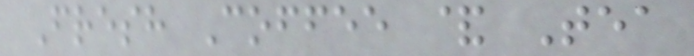Fresh Coffee & Tea
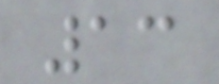13
